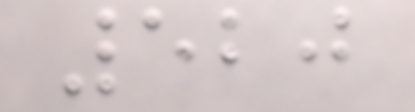520
